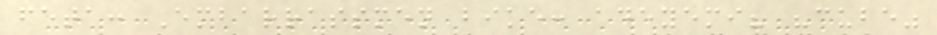feta: Embarrassmen bike: adeyemi? "cube"
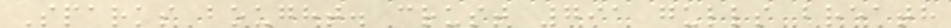Sparks bought. crust 791 gulls breath
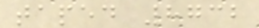taped 8732
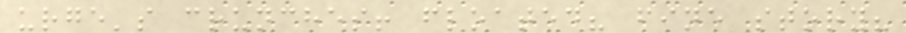urge's crunches! floated? fine story?
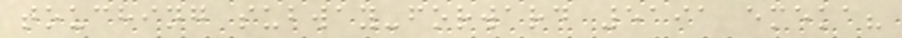touching subway-forward 5191 emeka?
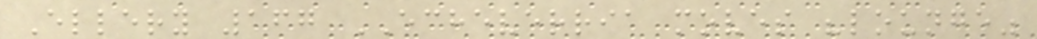Ellery 167 ECHEVERRIA moves "lounge"
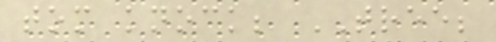tom knock; TREE;
